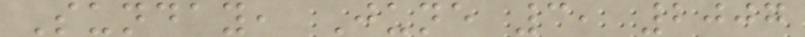Sunday, June 3, 2007
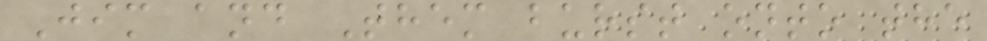Jim and Them burst onto the
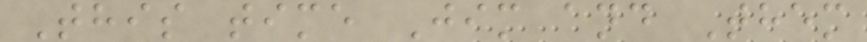This time Jim and Them
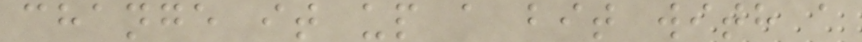change it up a bit with a
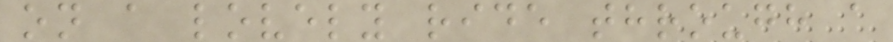on a lovely ride through a
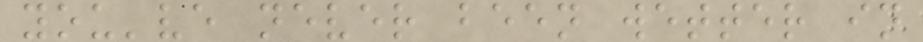you've never been wetter in
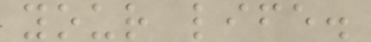your life.
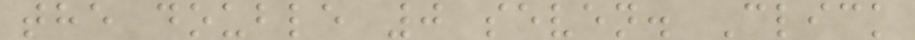the double 0 seven. Click
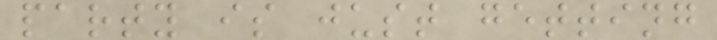party is just getting
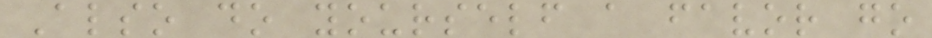Also do yourself a favor go
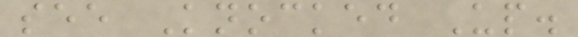see Knocked Up.
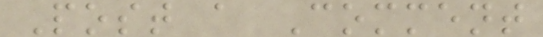Post a Comment
